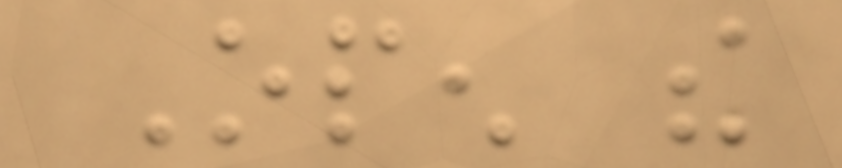Open the
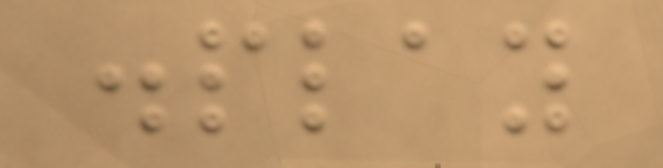display
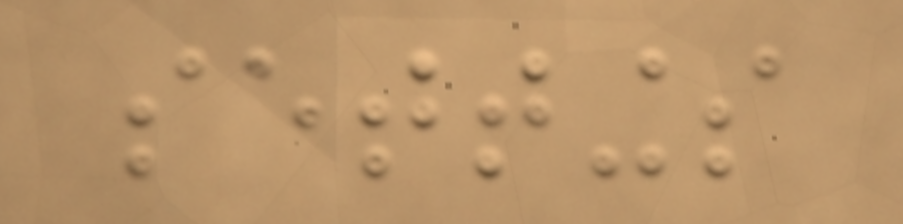settings
